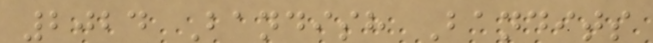2024 Bandish Bandits
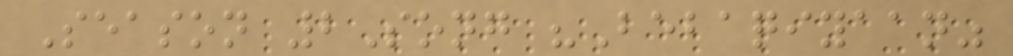Season 2Song "Bebaqiyaan"
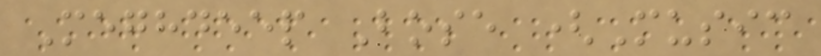Meghdeep Bose (Music
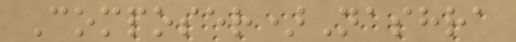Composer)Nashra
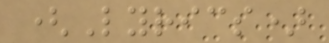(Lyrics)
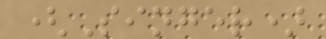(Singer)
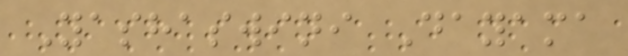Yashaswini Dayama
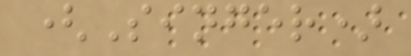(Singer)
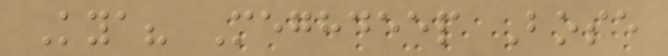Kya? Meghdeep Bose
